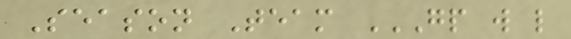Season Team GP W L
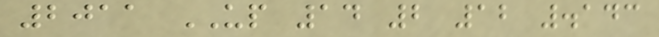2011 UP 14 2 12 .143
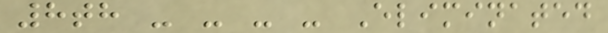8th - - - - Eliminated
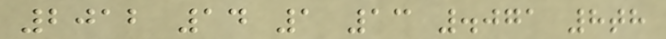2012 14 1 13 .071 8th
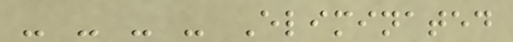- - - - Eliminated
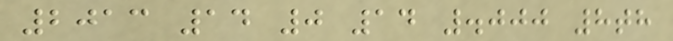2013 14 0 14 .000 8th
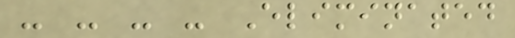- - - - Eliminated
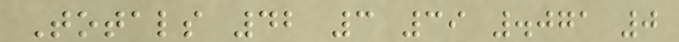Totals 42 3 39 .071 0
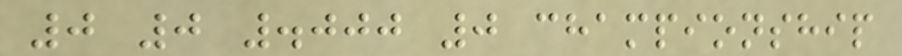0 0 .000 0 championship
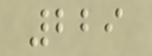229
